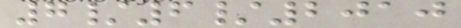7/6/2010
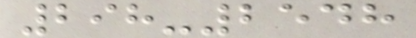298-2548
